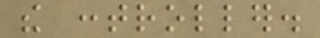the controller.
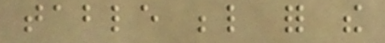table below for the
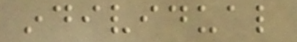individual
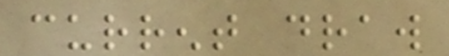current draw
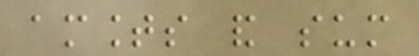amounts and sum
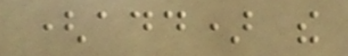(add) the
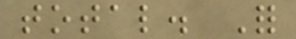total. For
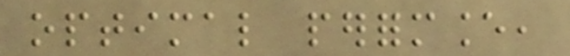optimal performance,
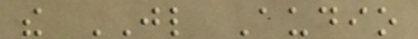the JL Audio
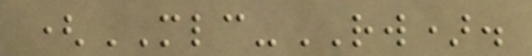(MLC-RW).
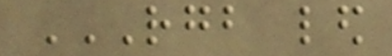RGB LED
